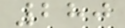280
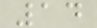14
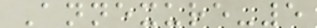Annexure-5
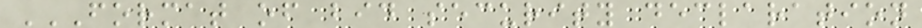FORMAT OF BID SECURITY DECLARATION
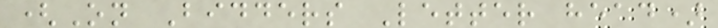(On Bidders Letter head)
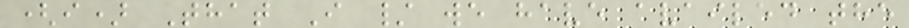(i) That I / we have availed the
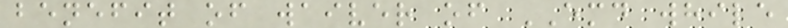benefit of waiver of EMD while
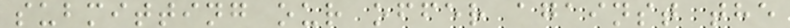submitting our offer against the
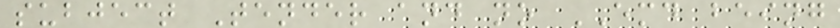subject Tender and no EMD being
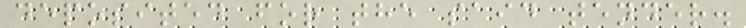deposited for the said tender.
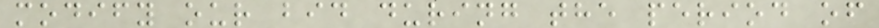modify our bid during the period of
